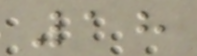18
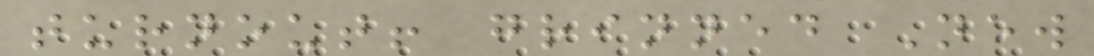turnout! grinned New
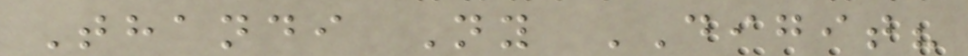Thandi Ny DIGIT?
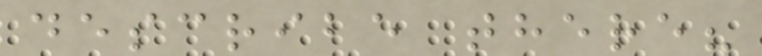describe there?
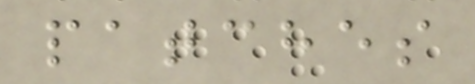patches
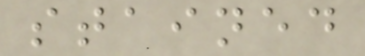stained
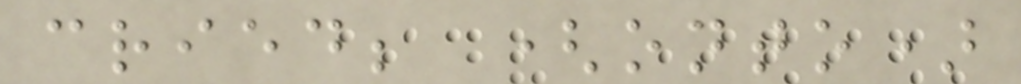cried; (onto)
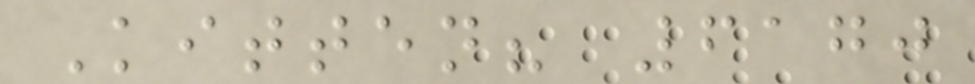Kitten? 6170
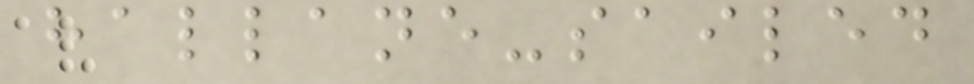hallane-sailed
